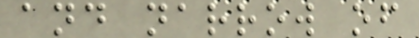and narrow of
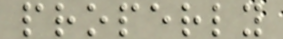properly
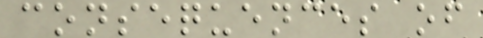consequences of
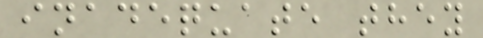inadequate they
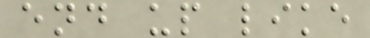end up like
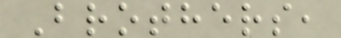Brothers,
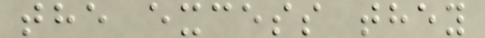the excess they
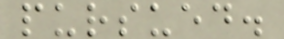pursued.
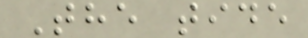The tide
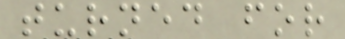turned for
